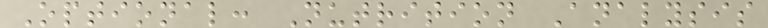Optional: Nutrition Analysis
